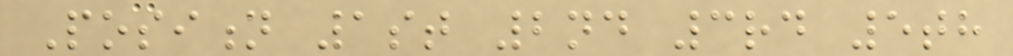Position 1st 2nd 3rd 5th
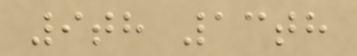9th 13th
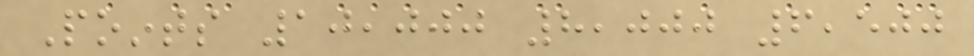Points 10,000 8,000 6,500
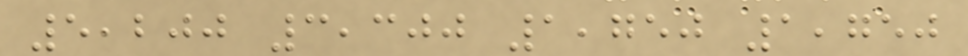5,200 3,300 1,750 1,750
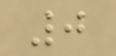0
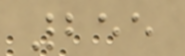255
